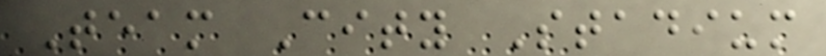Team City Stadium
